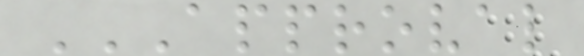APPROVAL
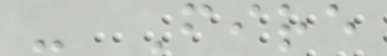- Fire
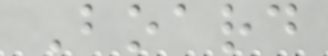Board
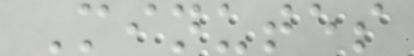Minutes
